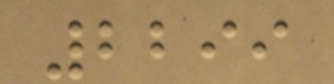2299
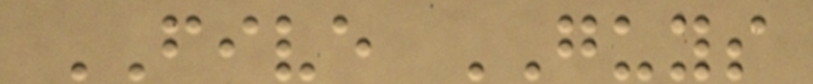FIVE GUYS
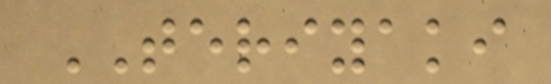TERIYAKI
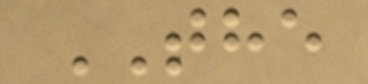THE
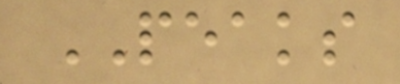PEAKS
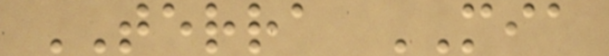TERRA MIA
